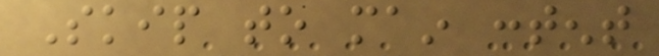Skip to main content
